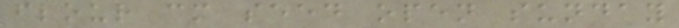flour cm seed open sunday
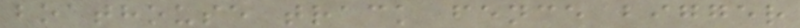boathouse track fence bigger
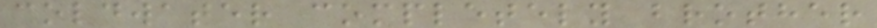coldwater completely brother
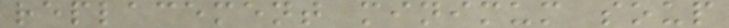replacement minimum soup
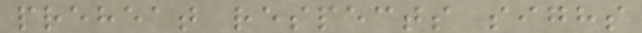preheat respects sighs
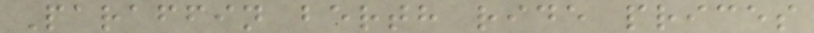Paraffin berth ride prices
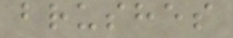brushes
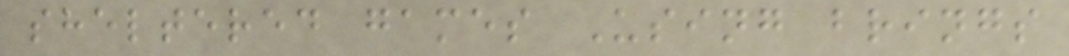sheltered games Using brings
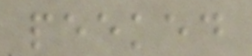peeked
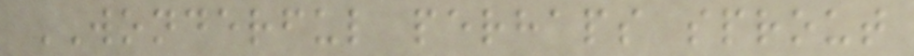WONDERFUL perhaps sprout
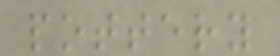pottery
